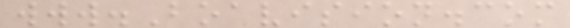www.Boavision.com
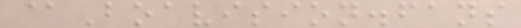@Boavision.fans
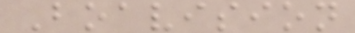Boavision
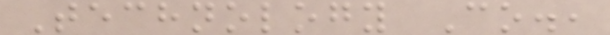Technology Co.,
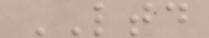LTD
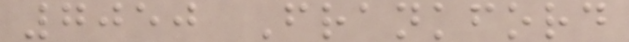7050 Frankford
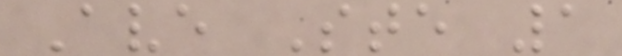Ave Ste 1
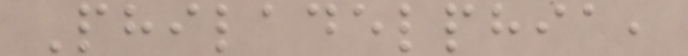Philadelphia,
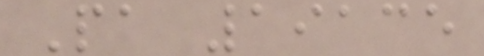Pa 19135
